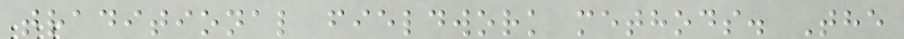traditional fieldwork methods. The
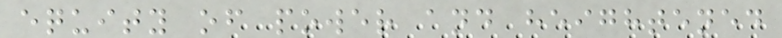equity of power and heightened
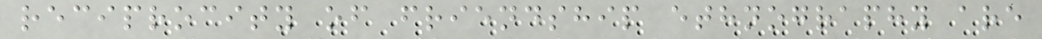reciprocity of friendship ethnography are
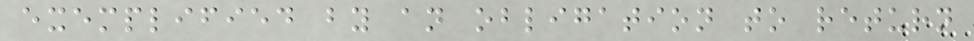exemplified by an obligation to return
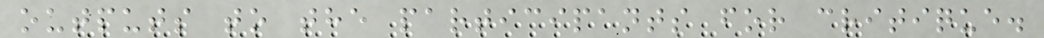outputs to the participants for critique.
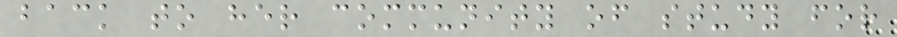back to her community of study for
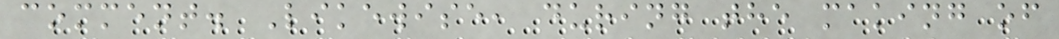comment. Likewise, during the making of
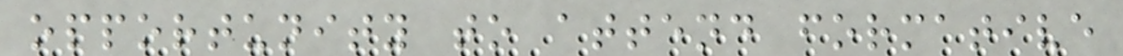opportunity to attend formative
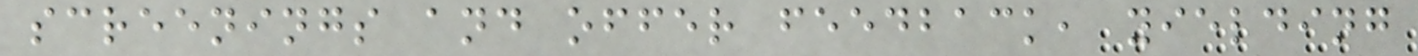screenings and offer feedback, yielding
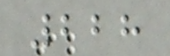228
